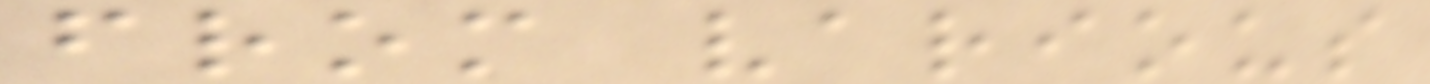from various
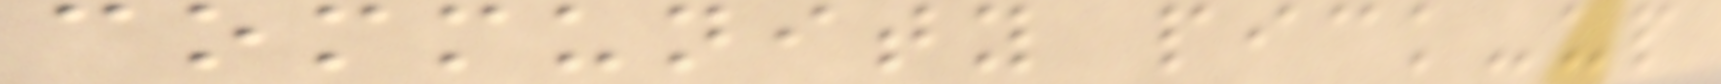community pick-up
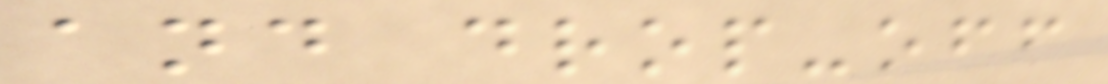and drop-off
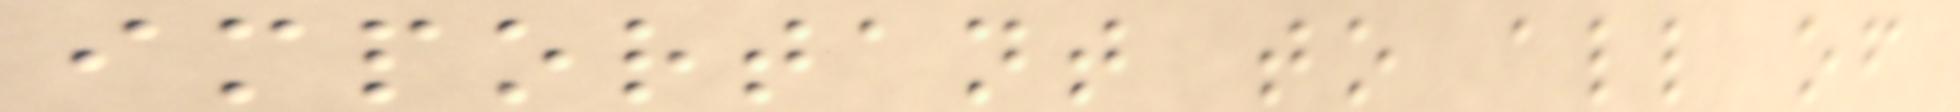important to all of
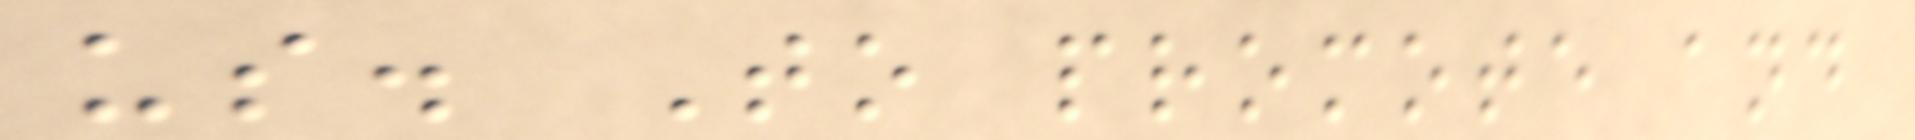us. To promote and
